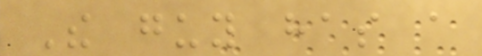The guy has a
